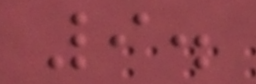9.
